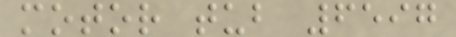motor tub 6597
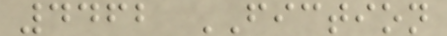4462 FICTION
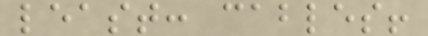least: cables!
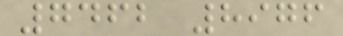7462 8976
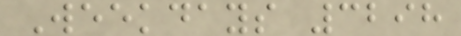Weekdays 3298
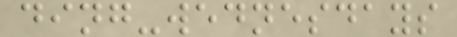ding-wednesdays
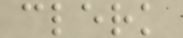clerk
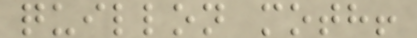quillon moth!
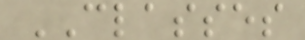CLASSES
